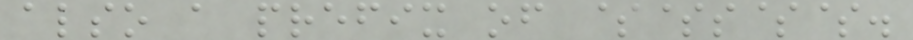also a prefix of $$s$$.
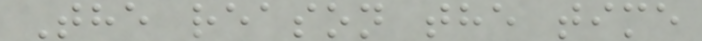The reason the time
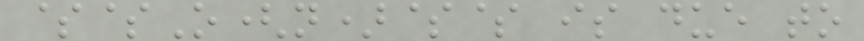$$O(n)$$ is due to
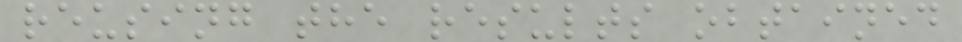reusing the results obtained
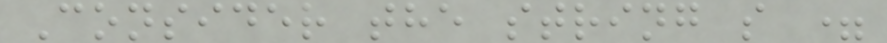Consider the string s =
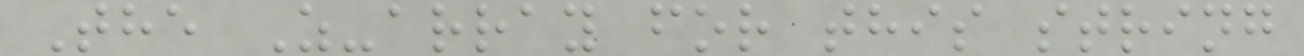The Z-array for this string
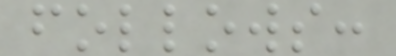follows:
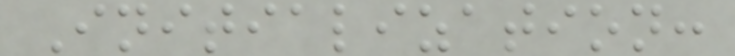Initialization:
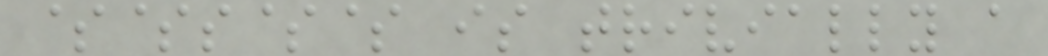$$s$$ is trivially a
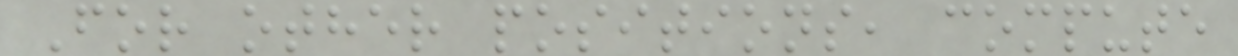For other positions, compute
